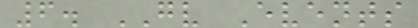6. GV Events
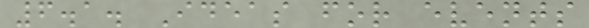6.1. Ideas for events
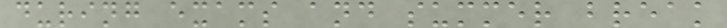during exams and summer break
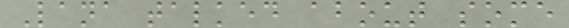Lana talked about some
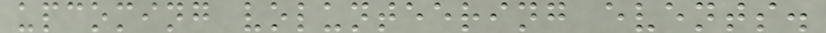upcoming volunteering events.
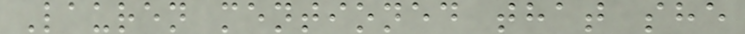Lauren mentioned that she
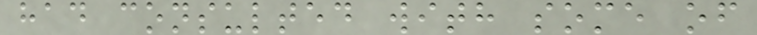had consulted with some of
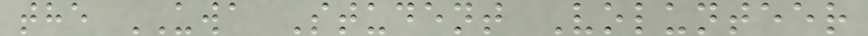the UWA Student Volunteer
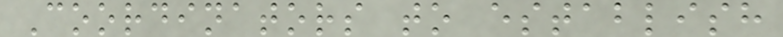Coordinators to establish
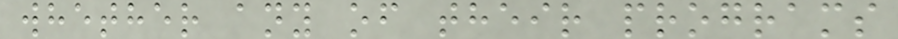whether any of their programs
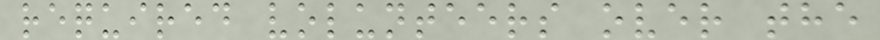required volunteers over the
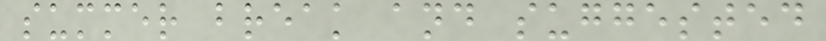summer break and suggested
